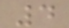4
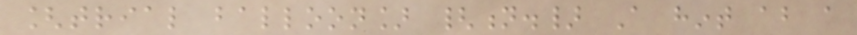[trial balloon] {n.} A hint about a
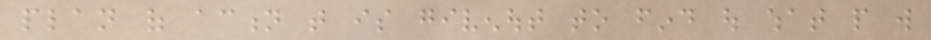plan of action that is givenout to find out what people will
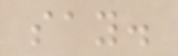say.
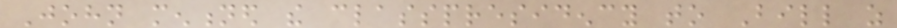John mentioned the classpresidency to Bill as
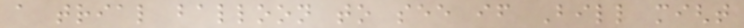a trial balloon to see if Bill might
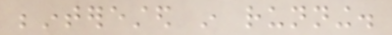beinterested in running.
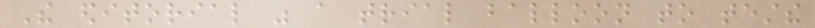The editorial was a trial balloon to testthe
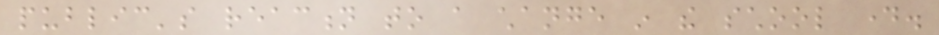public's reaction to a change in the school day.
